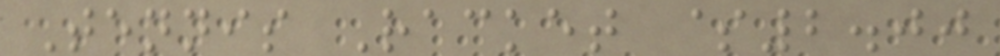Tennis Racket $2.00
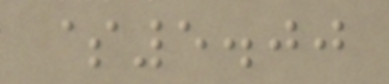$5.00
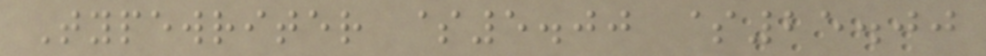Typewriter $5.00 $25.00
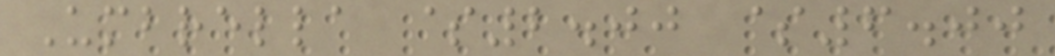Umbrella $2.00 $6.00
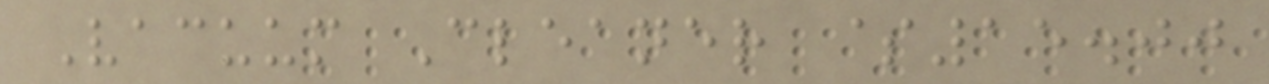Vacuum Cleaner $15.00
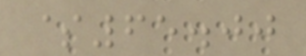$65.00
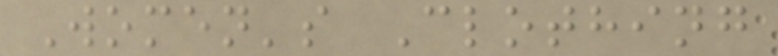Women's Clothing
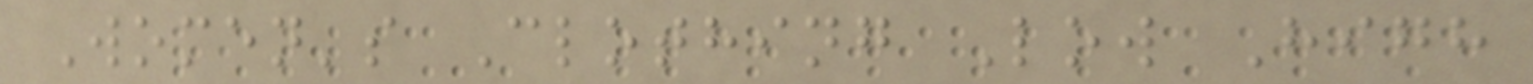Women's Clothing Low High
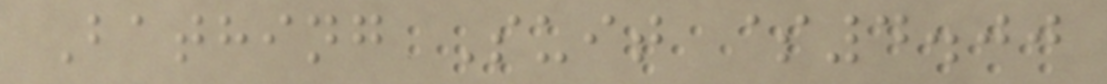Bathing Suit $4.00
